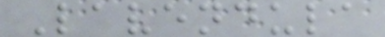Lavendula
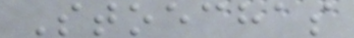Stoechas
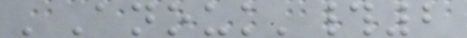'Anouk'#2
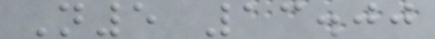N5 13.00
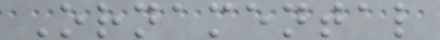Ornamental
